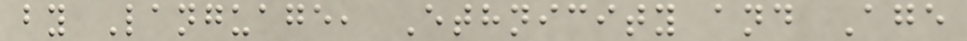by Language, Ethnicity and Age
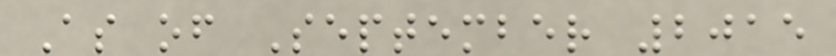As of September 2015
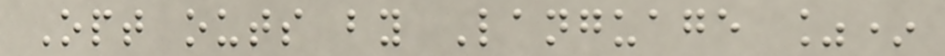Opt outs by Language %*
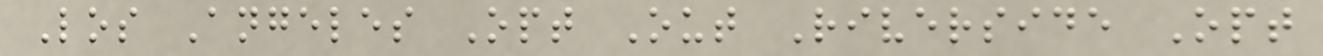Los Angeles Opt Out Riverside Opt
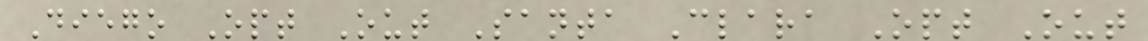Diego Opt Out Santa Clara Opt Out
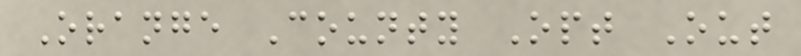Orange County Opt Out
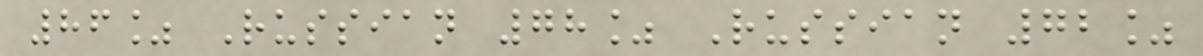86% Russian 78% Russian 72%
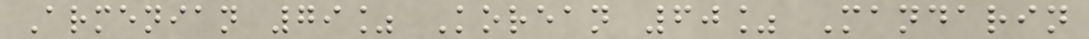Armenian 79% Korean 60% Mandarin
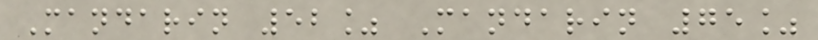Mandarin 52% Mandarin 75%
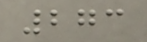273
